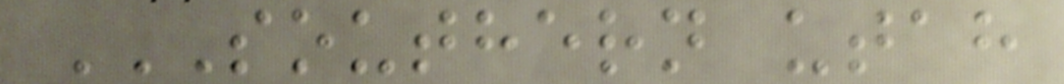SOUTHERN UTAH
